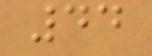44
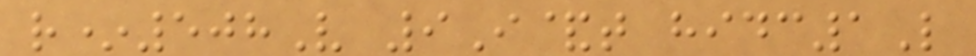r*508V 9I&t hidc1L
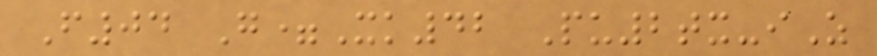F04 G=Xk42 Pu2tx-iZ
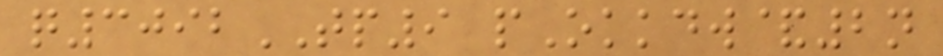q3092TP9 pOkkdw&2n
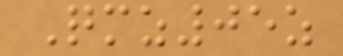Qmz05z
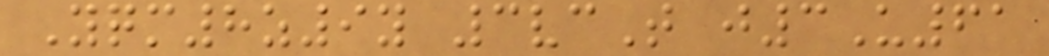Yqm8z9y 3vcT j3U61
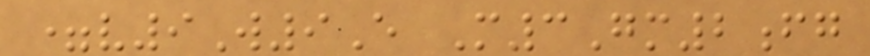=v9W9E M3Gm2fg
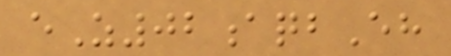eZ02aqbEh
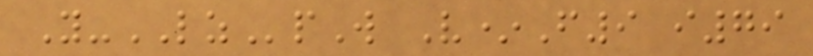Y-LZpW V*F9 i79
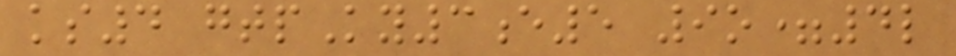ks4 gtpKy3e5 9o=4l
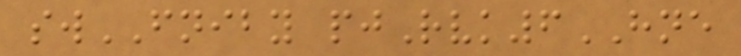swFNIBY pjRvk6HNE
